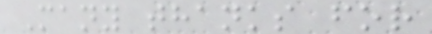Many thanks for
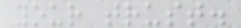your trust.
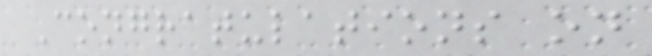Congratulations on
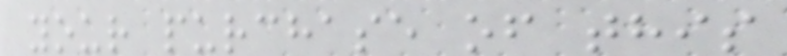your purchase of this
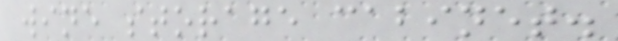wine storage cabinet.
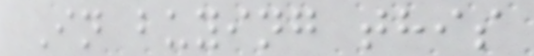In buying this
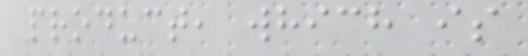product, which is
